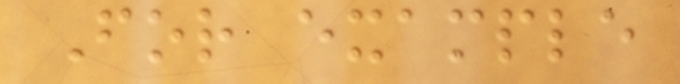For example
